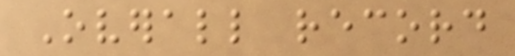Overall record
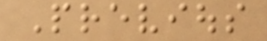Previous
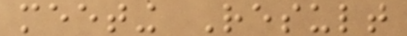meeting Result
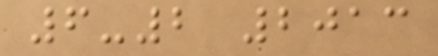6-2 2013
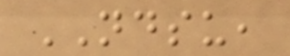NDSU,
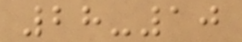28-10
